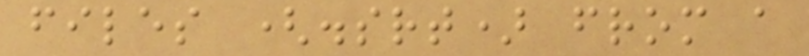files (.srt) from a
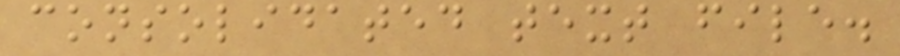consolidated text file.
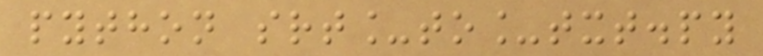python srt_to_txt.py
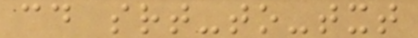cd srt-to-txt
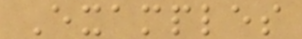Examples
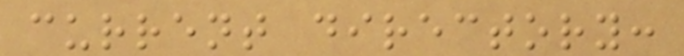current directory:
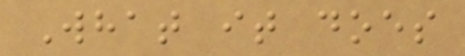What it does
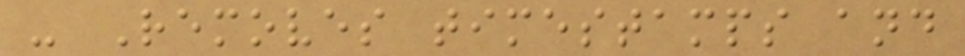- Removes timestamps and
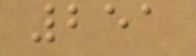251
